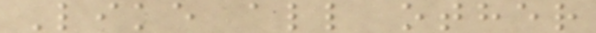Like all other
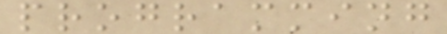programming
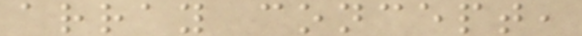array concept,
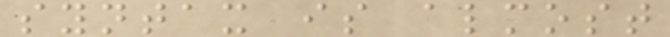syntax is almost
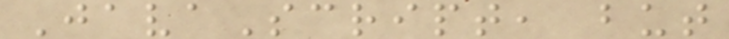JavaScript, but
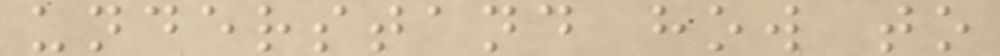understand how to
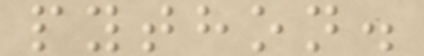python.
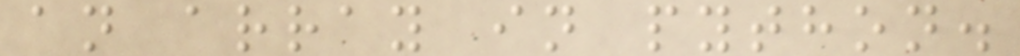an array in python.
